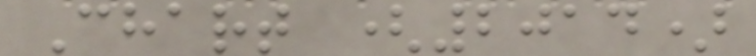Chart (2014)
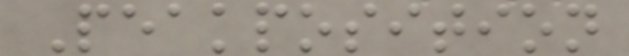Peakposition
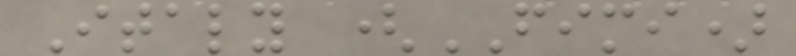Italy (FIMI)
